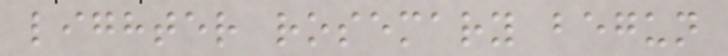lighter rosemary begun
